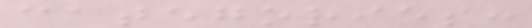categories:
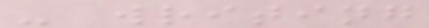- writing
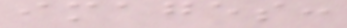images:
